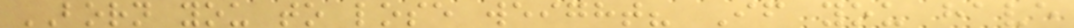BORN you to lose weight? If you have
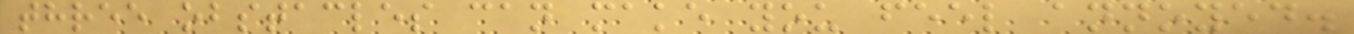three obstacles can make you feel annoyed.
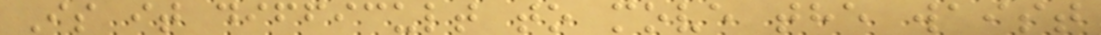Is it difficult to move the waist
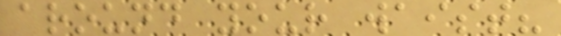around your waist?
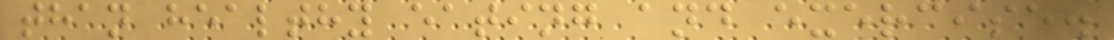than healthy eating and exercise.
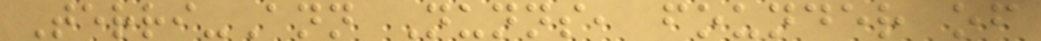Terri-Ann Nunns, founder of
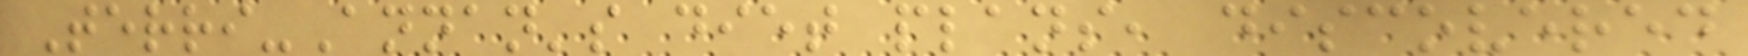Terri-Annan's diet plans, discovered
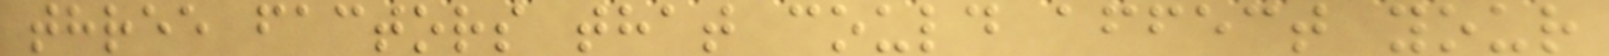three factors that could affect your
